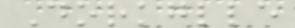Dorkglle
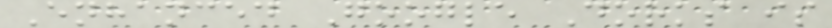Enhanced Google Dorks is
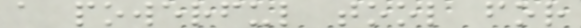a powerful tool for
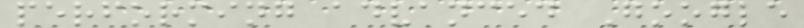performing advanced Google
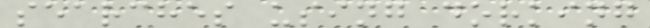searches using dorking
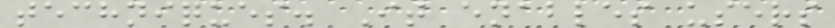techniques. It enables users
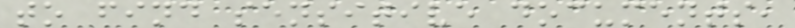to find sensitive documents,
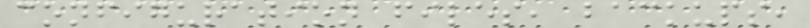configuration files, backups,
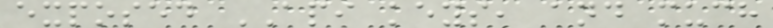exposed API keys, and much
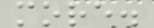more.
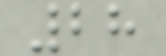28
